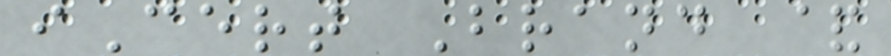iCert Brand &
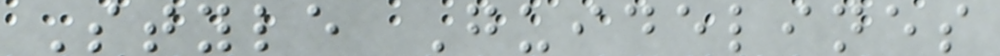Style Guidelines
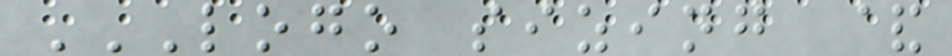LOGO SIZING &
